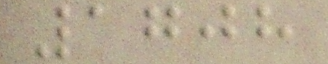1708
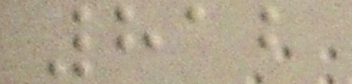812
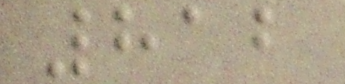812
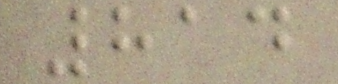814
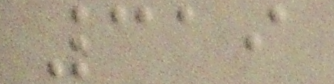319
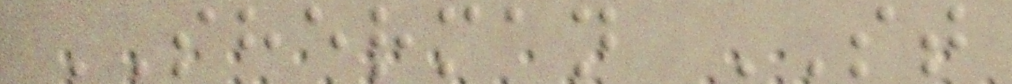SHERMAN ST
